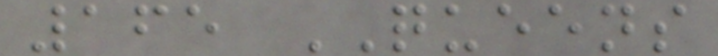165 QUEENS
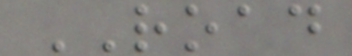ROAD
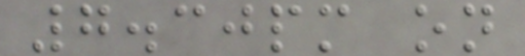7.30pm on
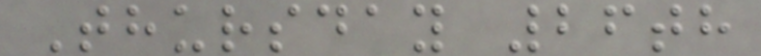Thursday 26th
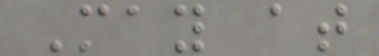May at
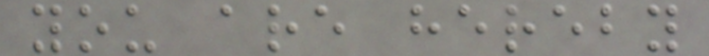you are hereby
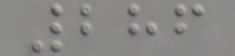286
